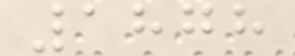1878
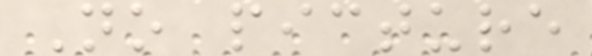No picture
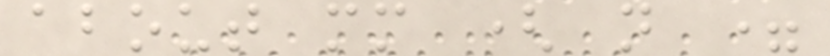about mm ( n =
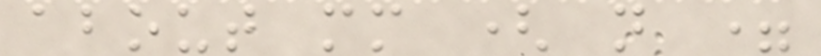about mm ( n =
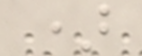)
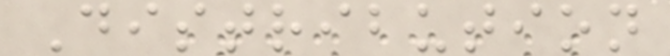Distribution
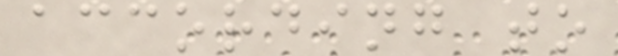according to
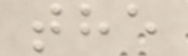the
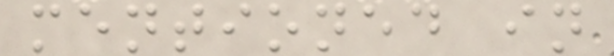mentioned in
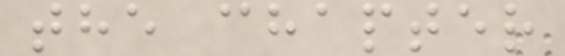the chapter
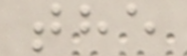the
